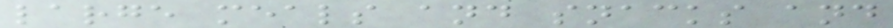large meals and snacks and
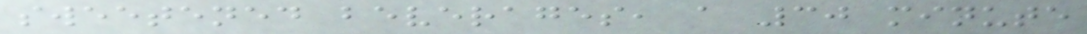sweetened beverages, a 30 minute
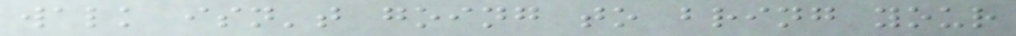walk isn't going to bring your
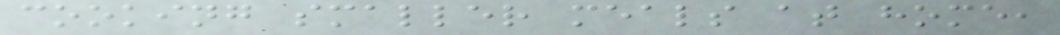cooking smaller meals at home,
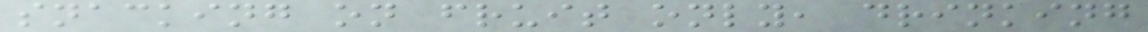snacking on fruit only, drinking
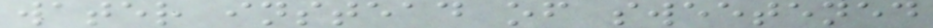water instead of sweetened
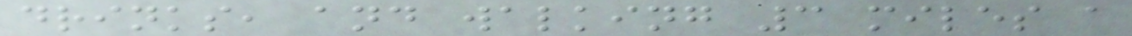drinks, and walking 3 miles a
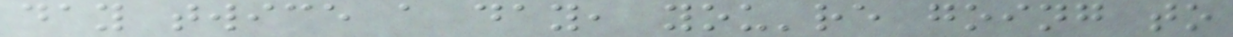day twice a day, you're going to
